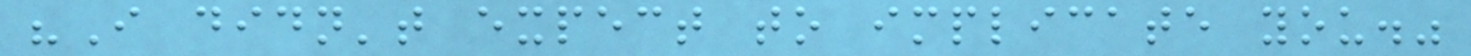"I didn't expect to implicate you."
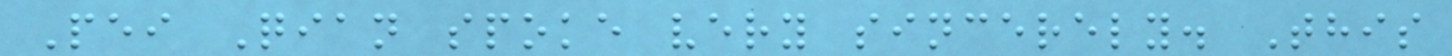Pei Qian spoke very sincerely. This
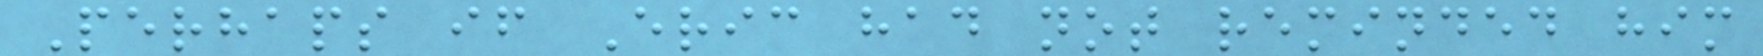Perhaps if Eric had not reminded him
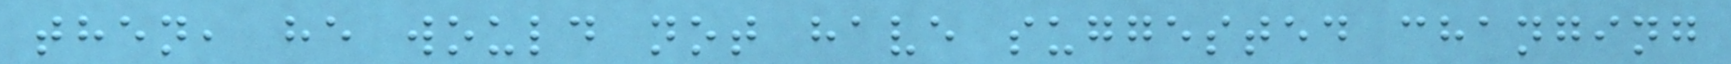then, he would not have suggested changing
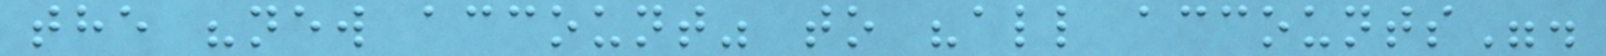the "new account" to "all accounts".
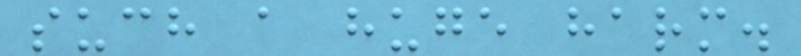such a huge harm.
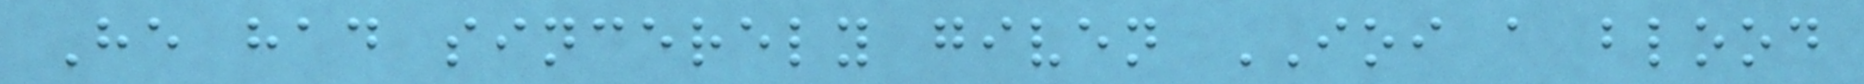He had sincerely given IOI a blood
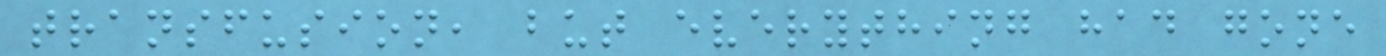transfusion, but everything had gone
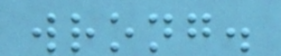wrong.
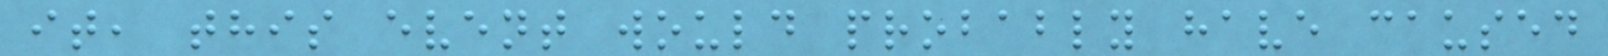it, this event would probably have caused
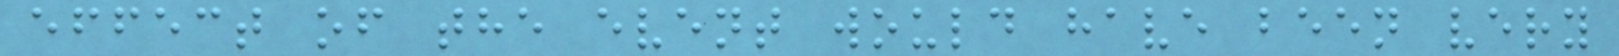effect of the event would have been very
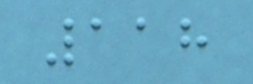118
